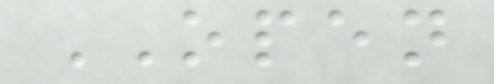OPEN
